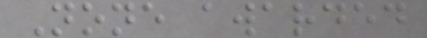None awarded
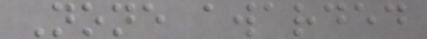None awarded
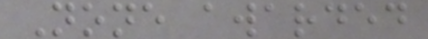None awarded
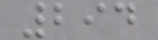294
